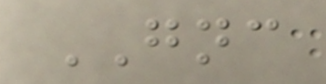GNC
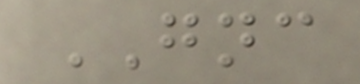GNC
